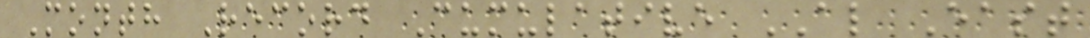Month Record Cumulative AL East
